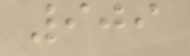909
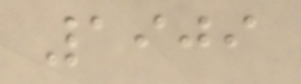1909
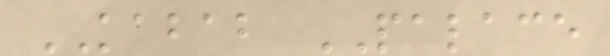KABAB PALACE
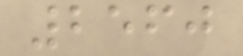2560
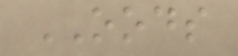OODS
